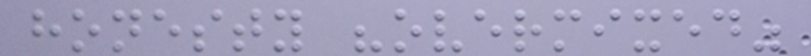honesty "overmixed"
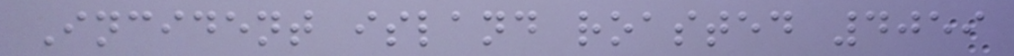Incident island roasted 4059
